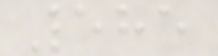585
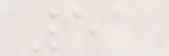51
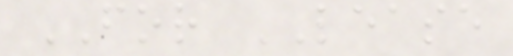FOR LEASE
